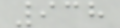938
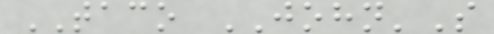TACO JOHN'S
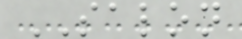SALON
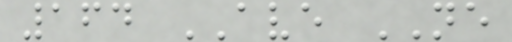164 AVE NE
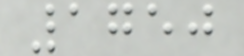1750
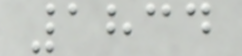1834
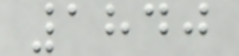1840
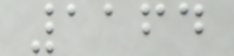1164
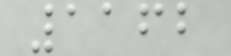1162
